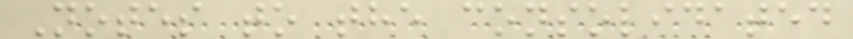Notes to the consolidated
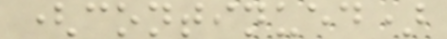(continued)
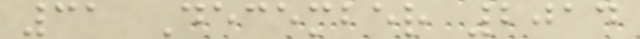31 December 2014
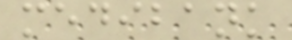medibank
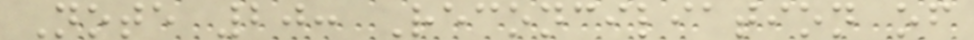Note 20: Reconciliation of
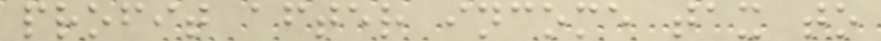profit after income tax to
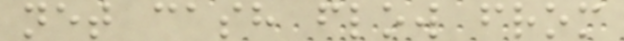net cash flow from
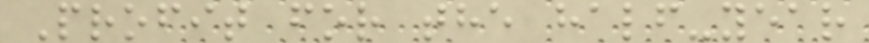Profit for the half-year
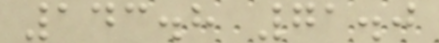143.8 71.0
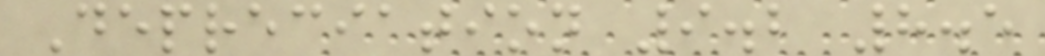Depreciation 9.2 8.5
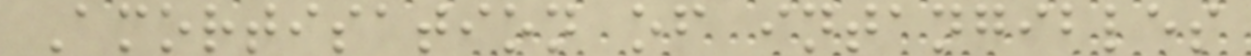Amortisation of intangibles
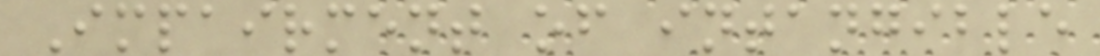Impairment of intangible
